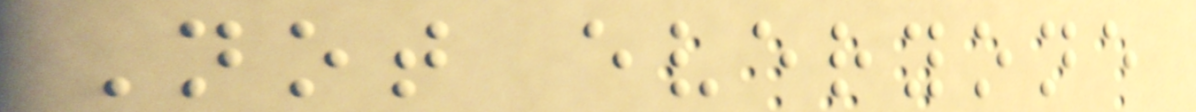Not everyone
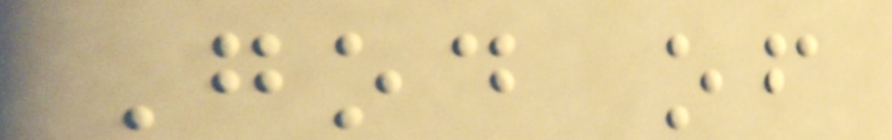God of
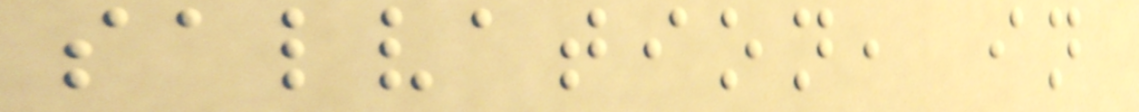salvation, in
